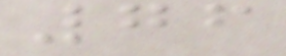76
